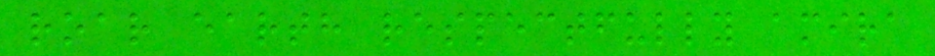roar earth respectfully amira
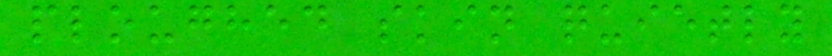ploughed skin quietly
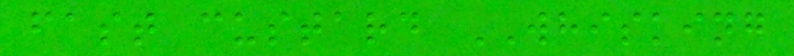fast custard WHISKING
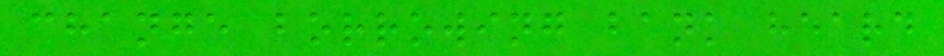change borrowing bank heard
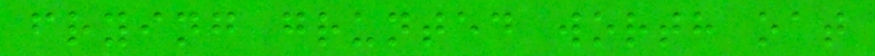frying grunted worth oat
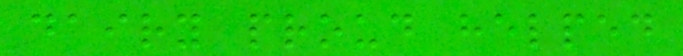dairy proud helped
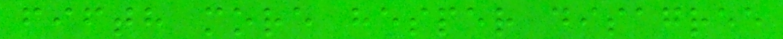fifth more hesper disagree
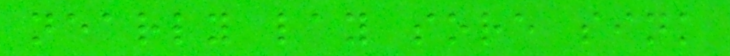nearly lay sore sink
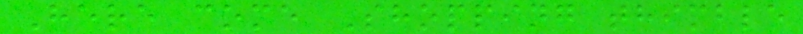Here come Shopping thimble
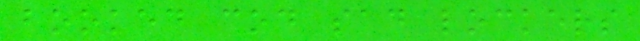booked cod sad lockers
